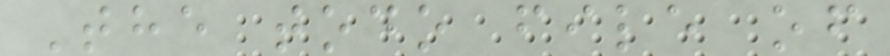The todo file of
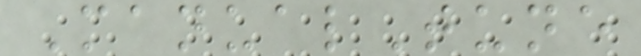ManualTune
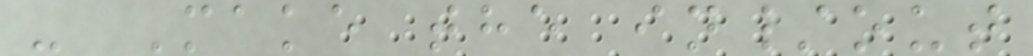- Make the in/out
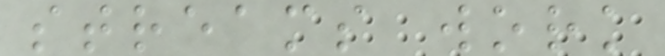streams work
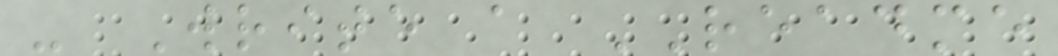- Write a README
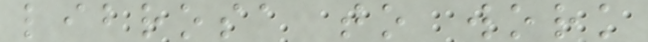librosa to work
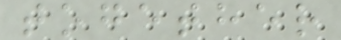together
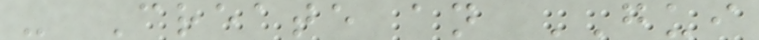- Create an GUI
